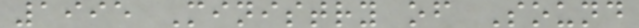1995 Ministry of Sound
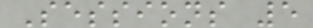Sessions 5
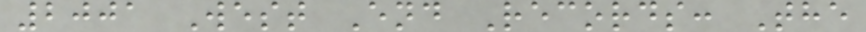2001 West End Records: The
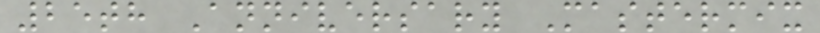25th Anniversary Mastermix
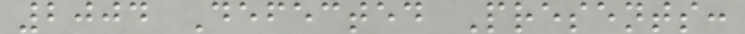2004 Defected Presents:
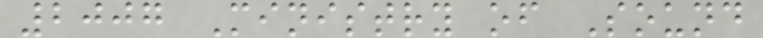2007 Ministry of Sound
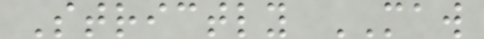Strictly MAW
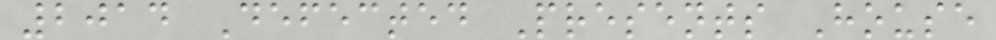2014 Defected Presents House
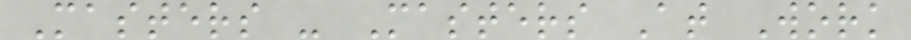Masters - Masters At Work
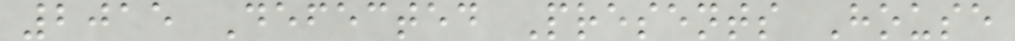2015 Defected Presents House
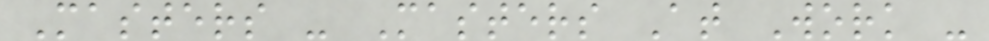Masters - Masters At Work -
